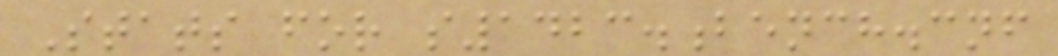Stats for s1423.bench.cnf
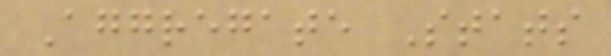Aggregate Stats
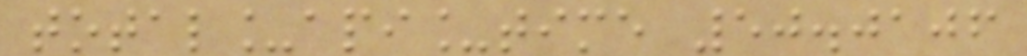total_api_time 50.0106
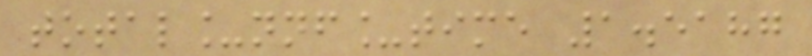total_nnf_time 1.5187
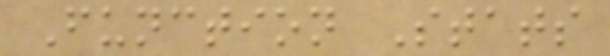Function Stats
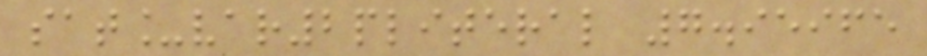sat_var2pliteral 7.95965
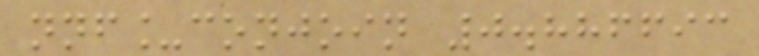nnf_conjoin 0.886693
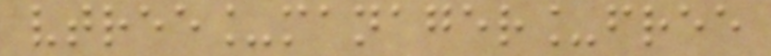vtree_manager_free
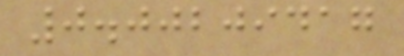0.00209417
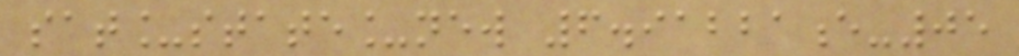sat_state_new 6.91221e-05
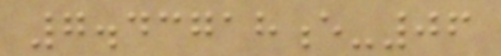7.43718e-06
